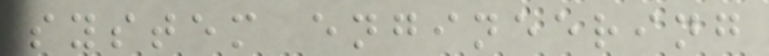system engineering
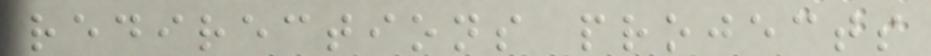redirections projects
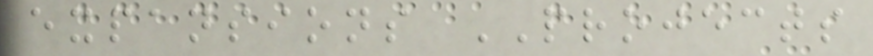expansions PROJECTS
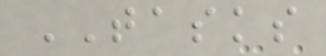TASKS
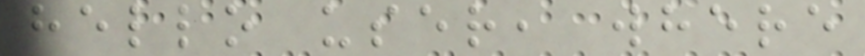hello user, where
